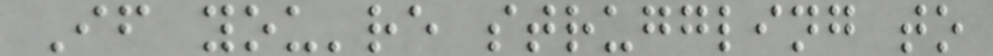If you're struggling to
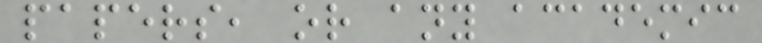papers, or any academic
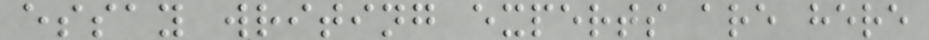essay writing experts are here
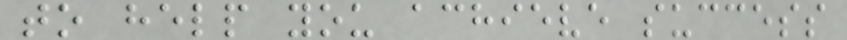to help you achieve success
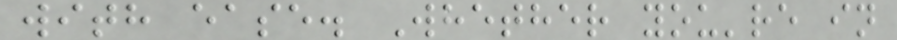with ease. Whether you're in
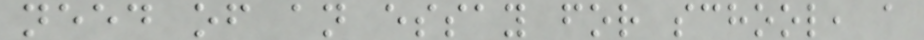need of an essay for school, a
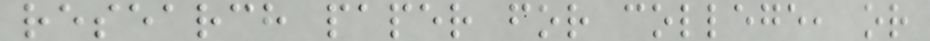research paper for college, or
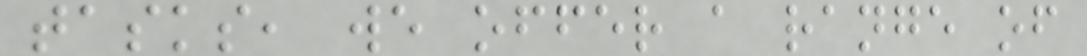tasks, we offer a range of
